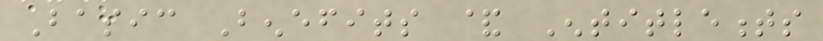Basic Benefits & Entitlements
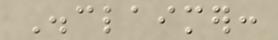Disclaimer:
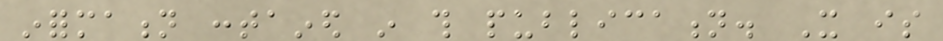information contained in this publication. It is
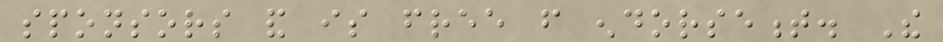sponsors and is free from endorsement. The
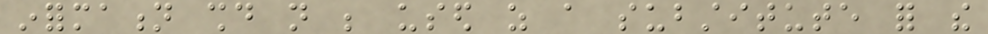information should not be used as a substitute for the
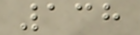138
